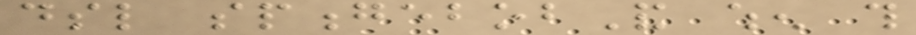dsl spongebobAnd when this
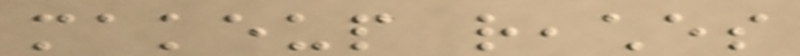makeup reaches
